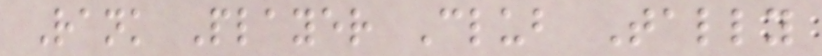Rank Player Club Tally
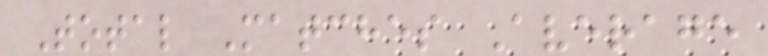Total Matches Average
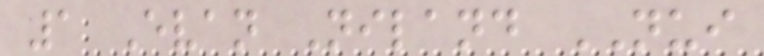1 Evan Niland NUI
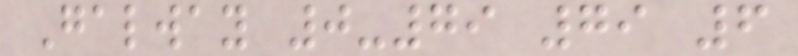Galway 0-79 79 6
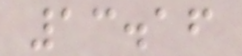13.16
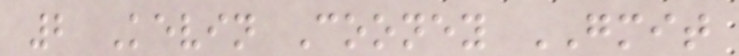2 Kevin Cooney GMIT
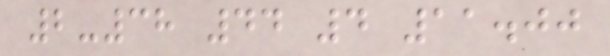2-38 44 4 11.00
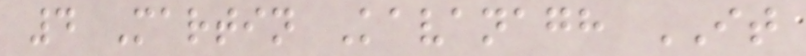4 Martin Kavanagh IT
